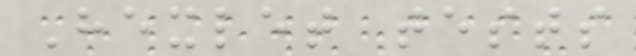Hexlet tests
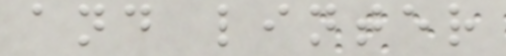and linter
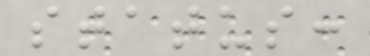status:
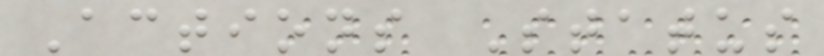Actions Status
